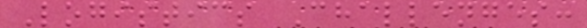Logistics Challenges:
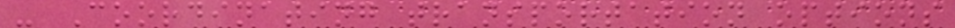- Coordinating transportation options
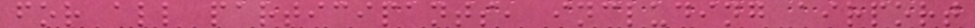for all participants, including airport
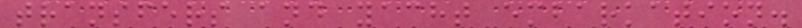transfers and yacht embarkation.
